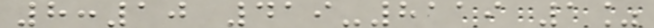8:10 419-8119 1%
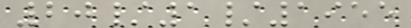20/1/1955
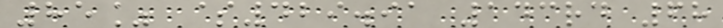85% $429.91 143rd 68
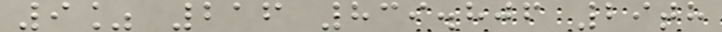9% 216 839.806 29th
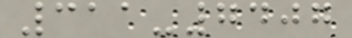311-7407
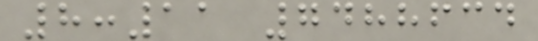8:11 7488634
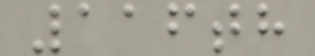116th
